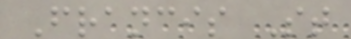Francis St
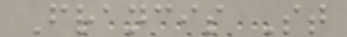Francis St
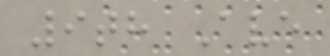9th Ave
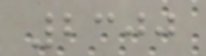2300
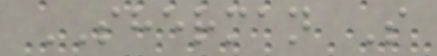SHERMAN S
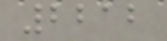2212
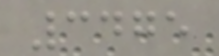3475
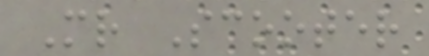Mr Scooter
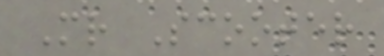Mr Scooter
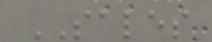SALES
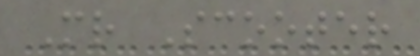Mr Scooter
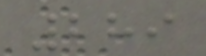289
